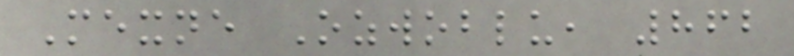Mexne Ozwoblu, 862
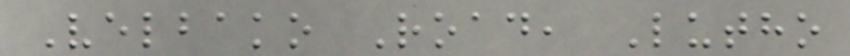Velbako Road, Lutho
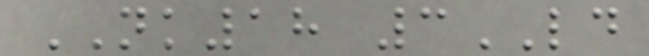NK18 3LD
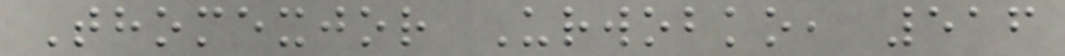Thomexjor Urwobko, 516
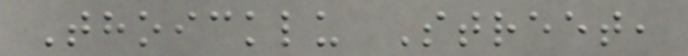Thoicklu Street,
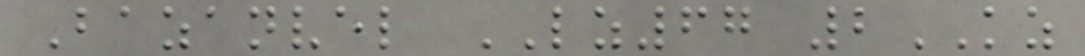Bazanvel LZ67 2KZ
